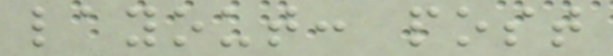layout: post
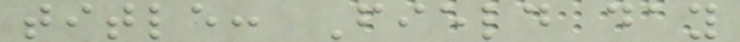title: Field day
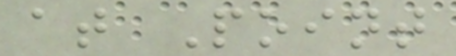at Point
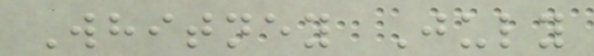Whitney July
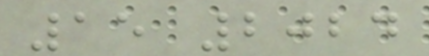15 2024
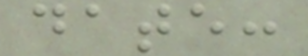date:
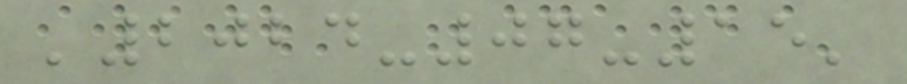'2024-07-15'
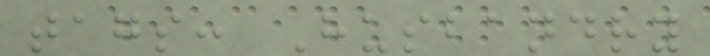tags: Husbandry
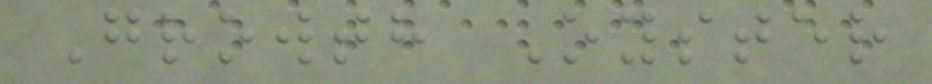Growth Oyster
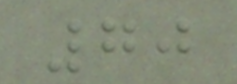70
